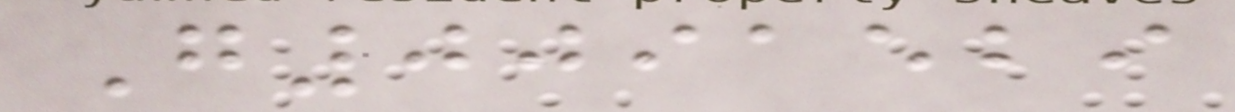G0091529
